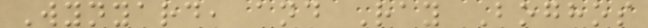Wynyard, and Ray Boghos
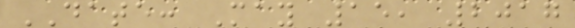DATE: May 15, 2017
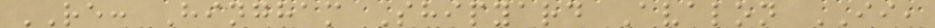RE: Hingham Shipyard Avalon II,
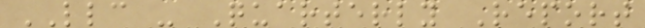LLC - Quarterly Report
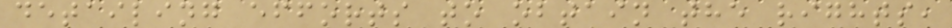detailing efforts to obtain the rights,
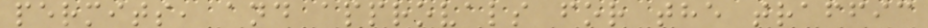permits, and approvals for the traffic
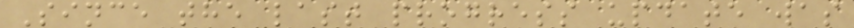Since the last progress update was
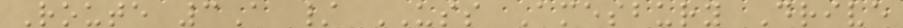Route 3A / USS Amesbury Drive
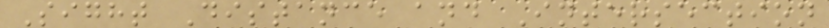Sight Distance and Intersection
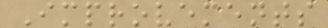Improvements
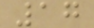17
